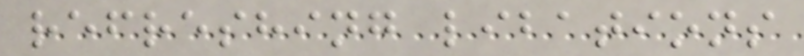refreshing libations
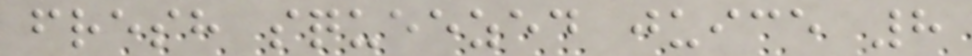fresh squeezed juice 8
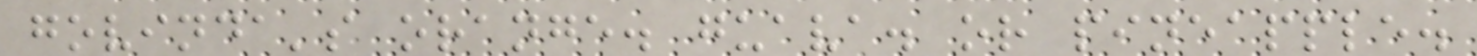govinda's orange. guava. or pineapple.
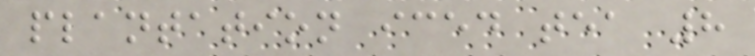plantation iced tea 8
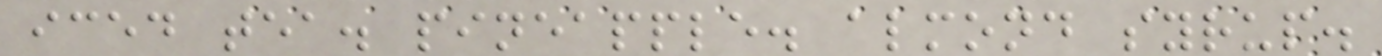iced tea. pineapple. almond syrup.
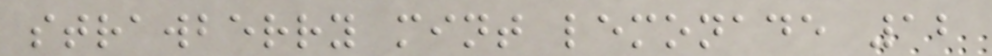strawberry mint lemonade 12
